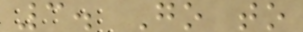3. Go to
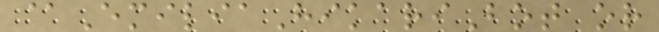@EmiliaHikariBot or
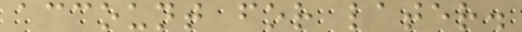account for later.
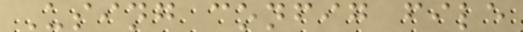Using config file
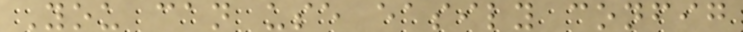You can use easily config
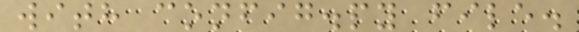with config.py file.
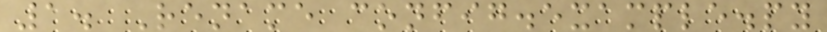1. Rename config.example.py
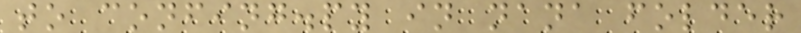to confing.py in nana folder
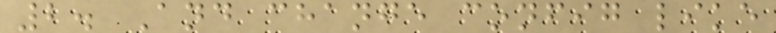2. And change config like
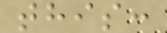this:
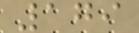179
